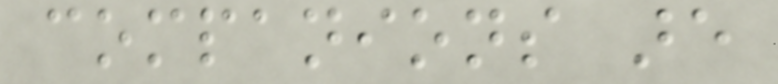companions are
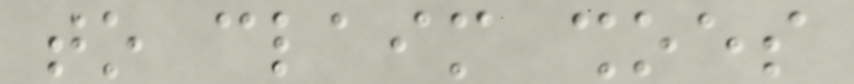to claim shoes
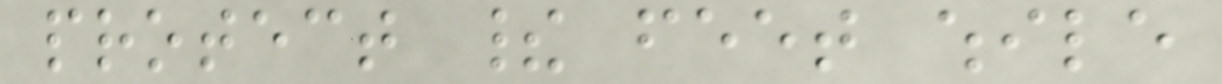protect their feet while
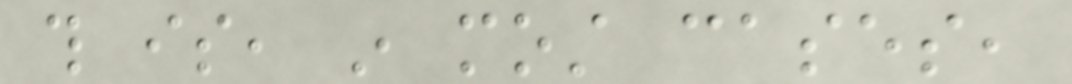this is, in most cases,
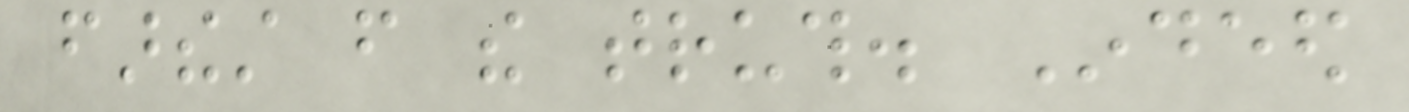farthest from the truth. Indeed
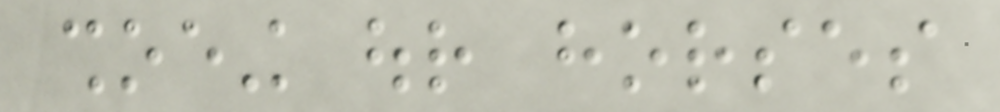shoeing our horses
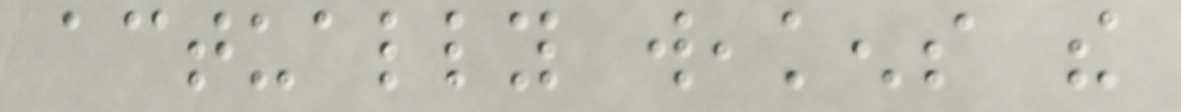actually weakens the
